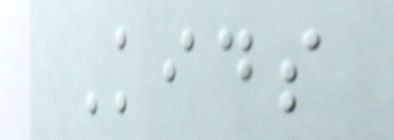Kids
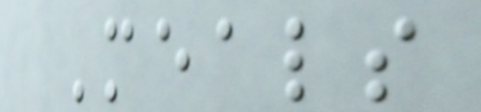Meals
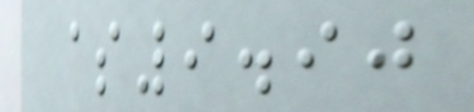$9.90
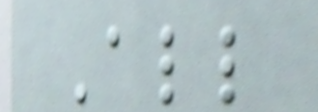All
